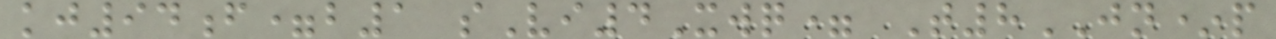kj94f=b1 sVi4Xwq= T8JN*p
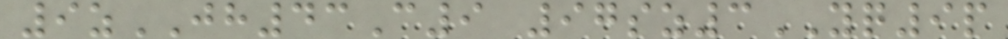9zJH43C9 97sz3YQ9p
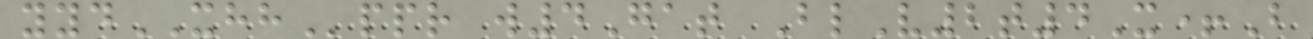yydXHHppr w4Gat BlV2t4X+B
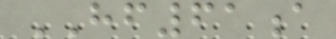HF61a
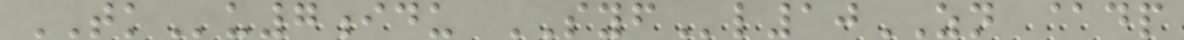TKu7idu SYFl10ZN @dp
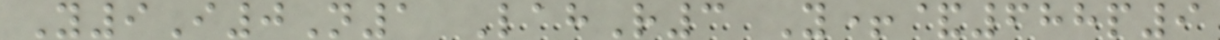Y9I0N1 LahR3 Y+&688p9
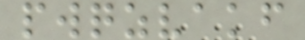pwqzvakf
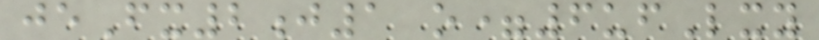jeFx2j1 o=6ufLxy
